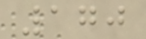170
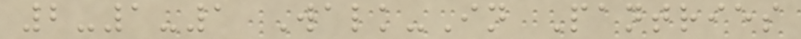2-1-1 Walk-In Pantries
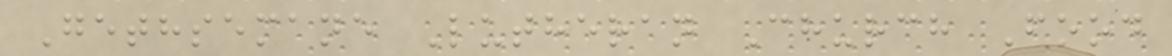Gethsemane Lutheran Church Food
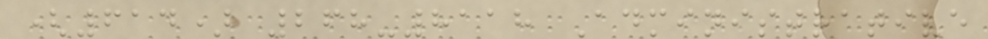(614) 268-8118 Administrative
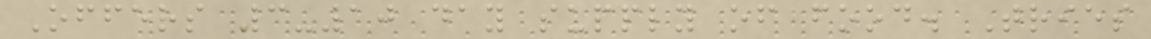Offers 3-10 day supply of food. Tries
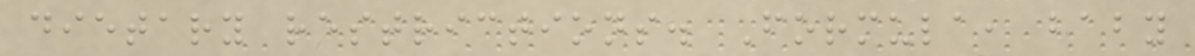dietary restrictions. Formula, baby
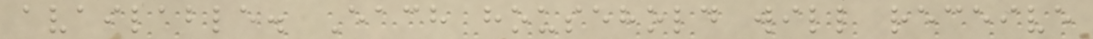available. Each household will receive
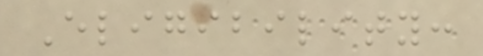Eligibility:
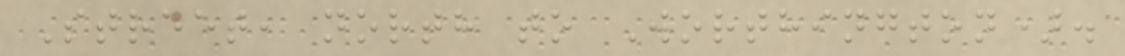Street, north to Worthington).
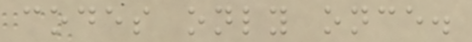codes only once.
